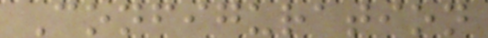Configuration
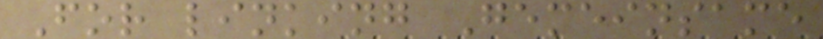For linking Gemeinsame
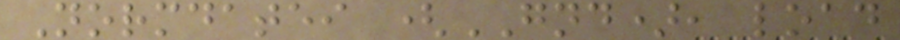Normdatei (GND), load
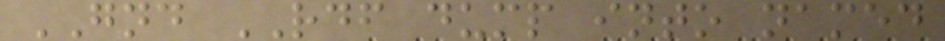GND RDF dump into named
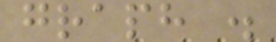graph .
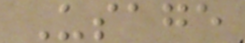Usage
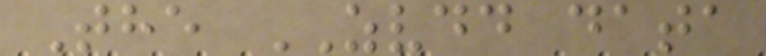The ZVDD data
